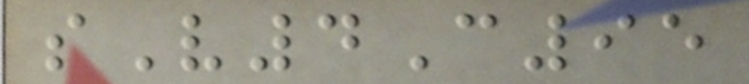sV4C95
